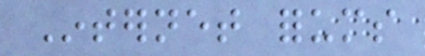Internet forums
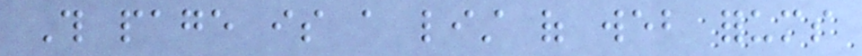This page is a list of web forums
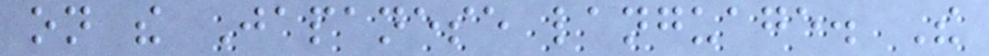on the Japanese language. The
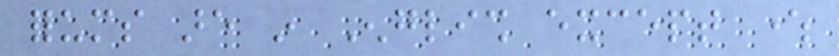forums are in English except where
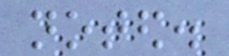noted.
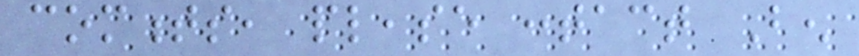comments, please contact Ben
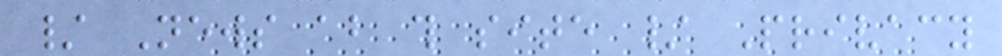/ News about this site / Privacy
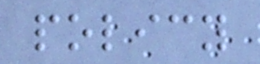policy
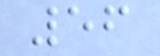56
